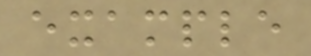example
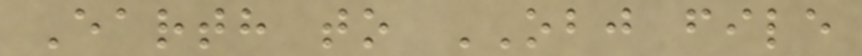Earth to OBJ file
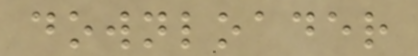downloader
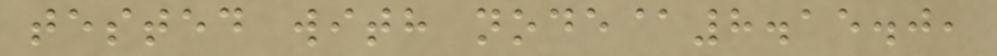tested with node@8.15.0,
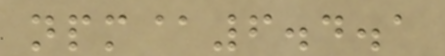npm@6.4.1
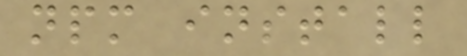npm install
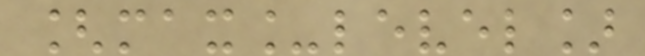[max_level]
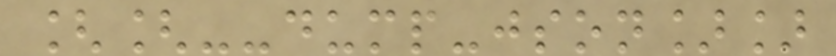[[--dump-json]]
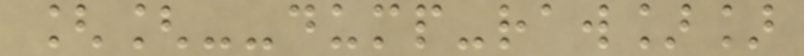[[--dump-raw]]
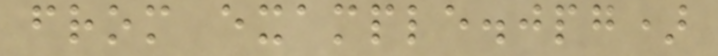from example.jpg)
